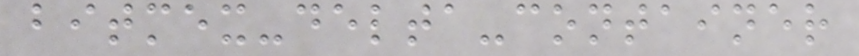bitmex-delta-container
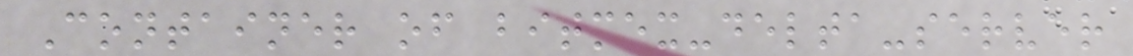Container of bitmex-delta-server
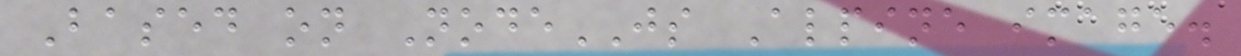Based on NodeJS Alpine image.
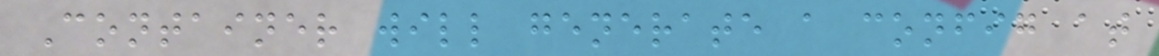Container will generate a config at
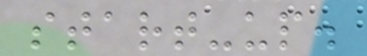start-up.
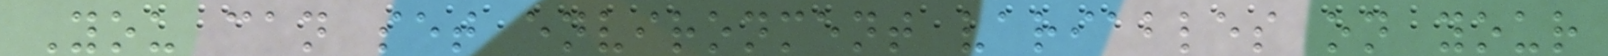You can set environment variables on your
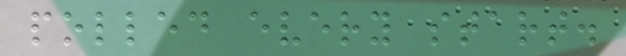polled every start.
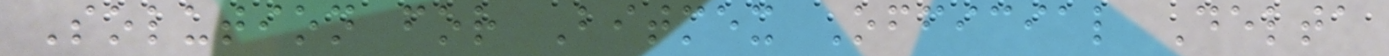Solution for Bitmex Official Delta
